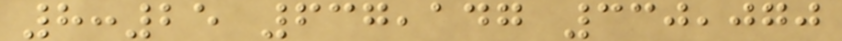8:25 637,147 330,070
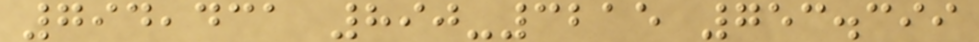794,431 890-3215 753.399
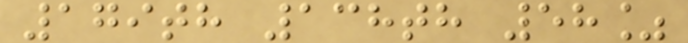179th 138th 58%
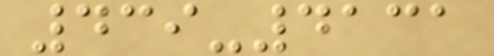439-4131
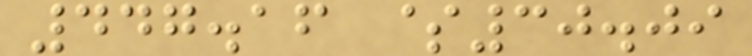447.16 $30.09
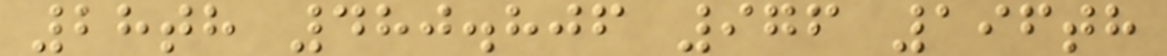28th 480.806 976 196th
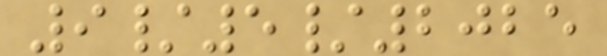9/5/2025
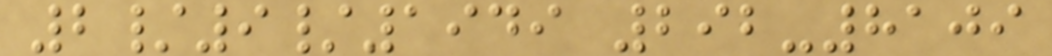2/9/1949 292-8109
